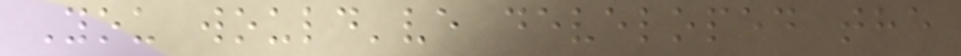You would've developed the
